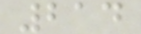214
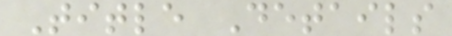Title Details
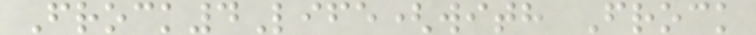Frock4Life(with Frock
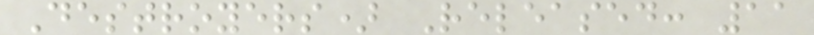Destroyers) Released: 11
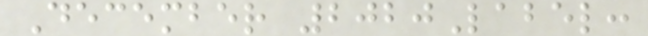December 2020Label:
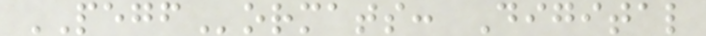PEGFormats: Digital
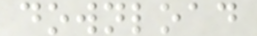download
